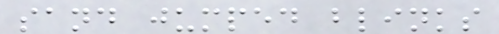sand jumped blinks
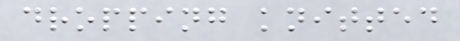dropping knitted
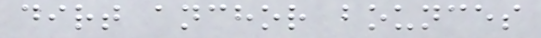dirt anchor bounces
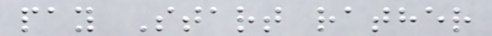pay Start rather
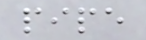pipe
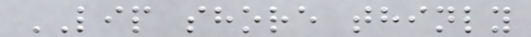LIP shore thinly
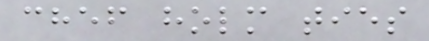chef holm ties
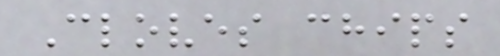Cloves chips
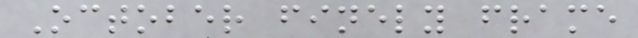October finely frame
